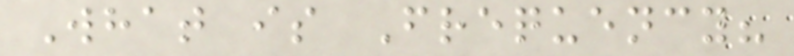What is Frequency?
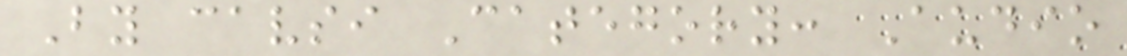By cavsi Category: Audio
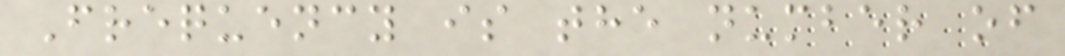Frequency is the number of
